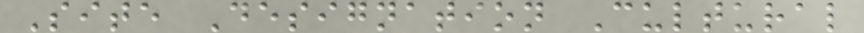Site Designation Cultural
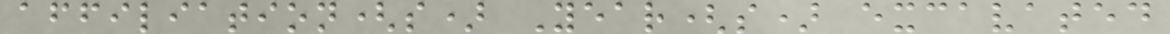affiliation(s) Year(s) excavated
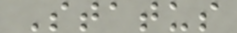Status
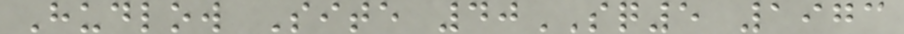Hudlow Site 40SQ5 1973
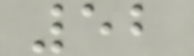52
